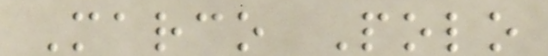Marco Polo
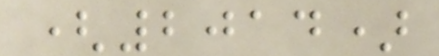(2014)
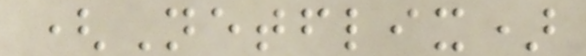(Netflix)
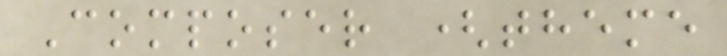Composer (theme
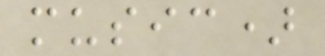music)
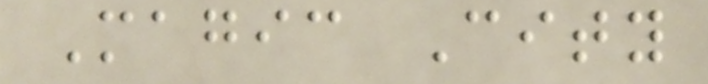Magic City
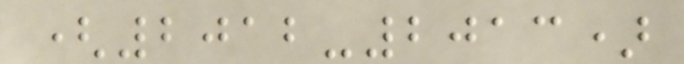(2012-2013)
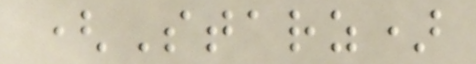(Starz)
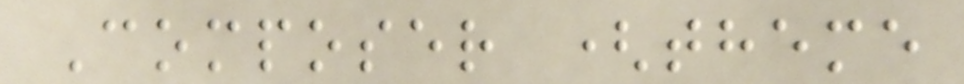Composer (theme
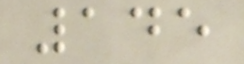145
